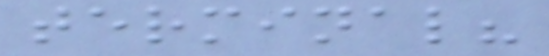terminal?
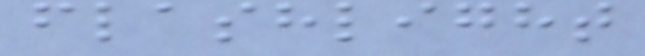flashlight
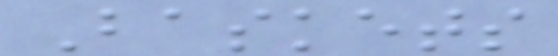Baskets
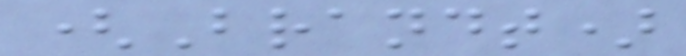(Brandt)
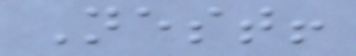Nest!
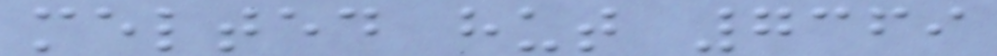melted hut 7369
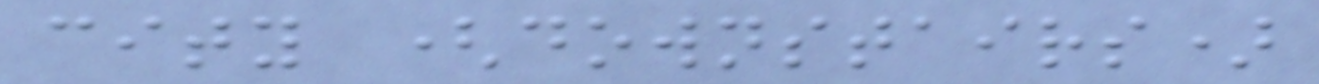city (downstairs)
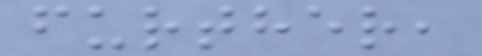further,
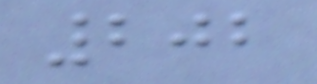202
